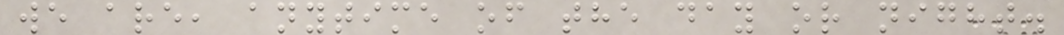we are, anytime of the day or night.
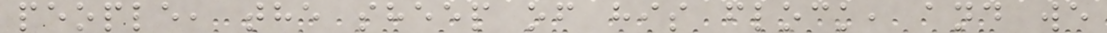people, the sheep of his flock, and we
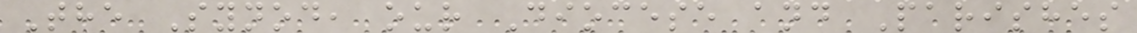The Synod, our Diocese and Parishes
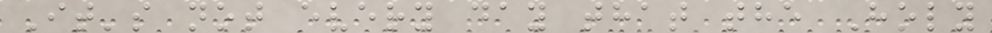It's not every day that the Holy
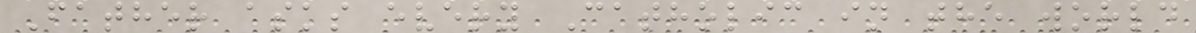Father asks every Catholic in the world
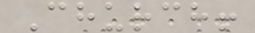Church!
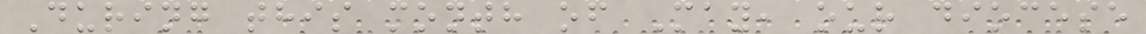During this month of May, our diocese
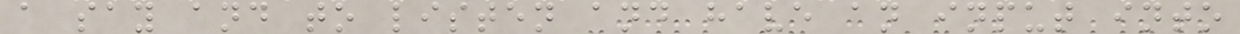a say and to listen and have an input into
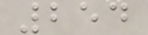254
